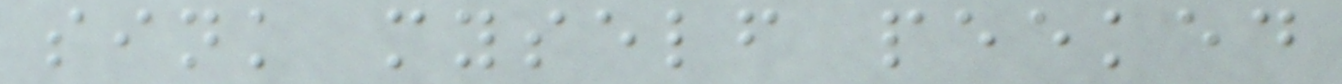sink myself peeked
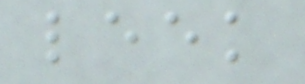leek
